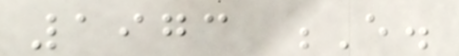1973 E.
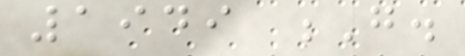1949 G.
